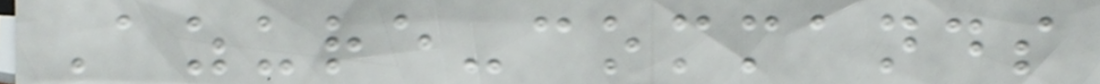Azure-commands
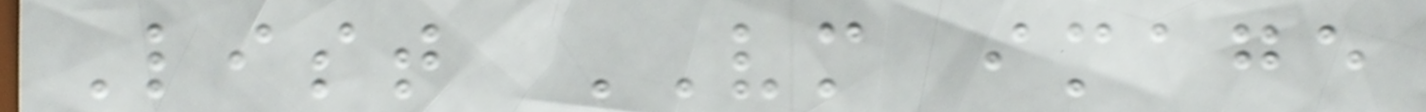List VM image
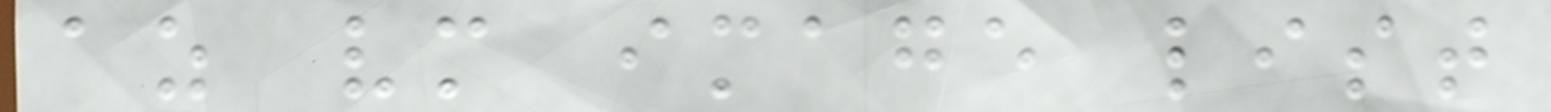az vm image list
